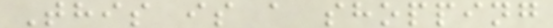This is a shopping
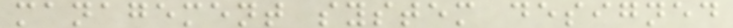management system designed
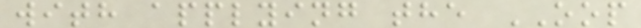with applying the OOP
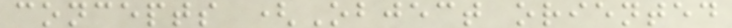concepts (Object oriented
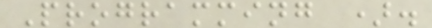Programming ).
